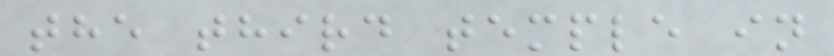the third temple in
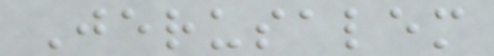Jerusalem
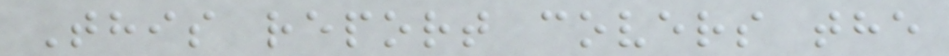This report covers the
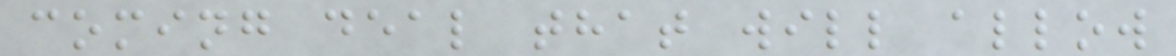coming deal that will allow
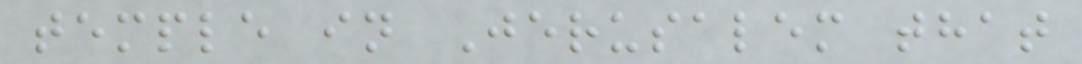temple in Jerusalem that
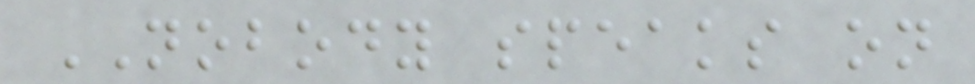NOBODY speaks on
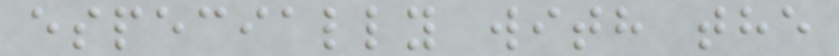especially with the
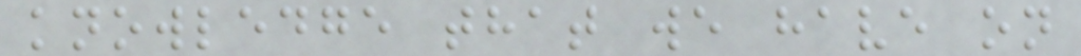knowledge that we have on
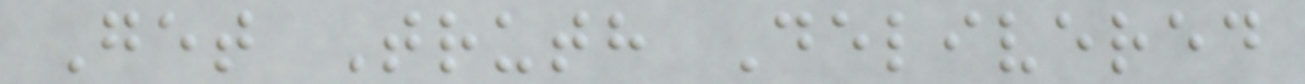Get Truth Delivered
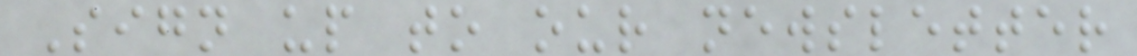Sign up to our newsletter
